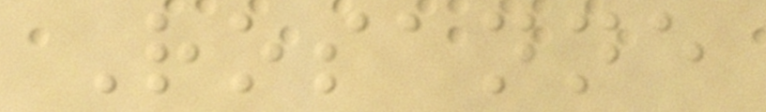Rosanne
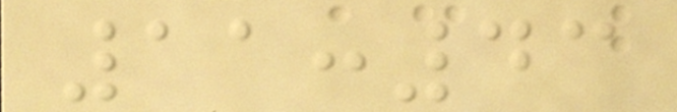11:43
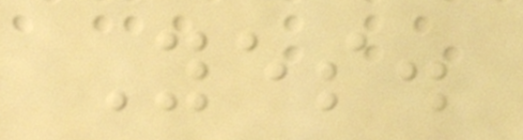Yes.
